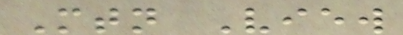Mtn View
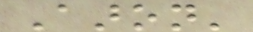Aaron'
